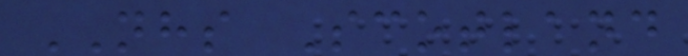NHS Scotland
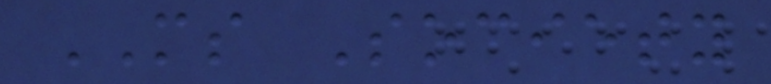MS Society
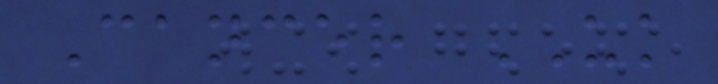Cancer UK
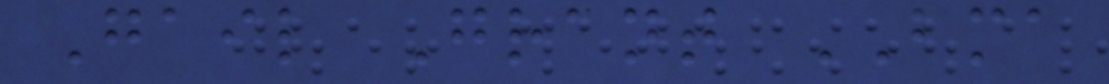Gail Grant BMA
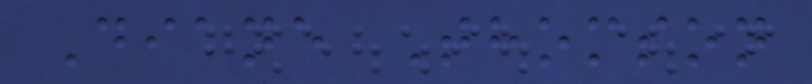Diane Thomson
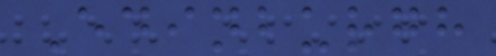Edinburgh
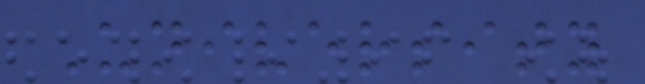University
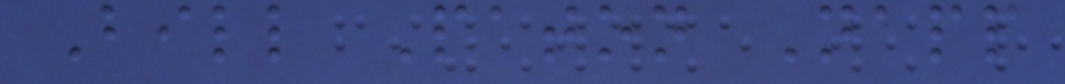Bill Paton Napp
